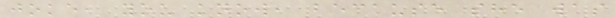joke, you know, because she was
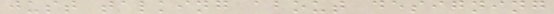just talking about designing
